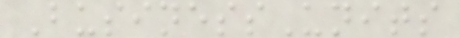BusinessUnits
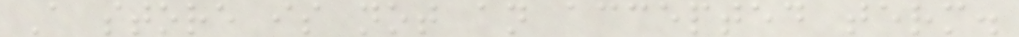A store is not an accepted term.
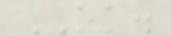OK.
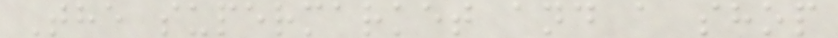The supermarket and a shop
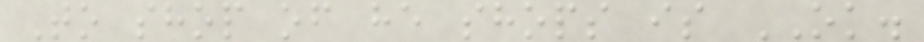To shop of he shops is OK.
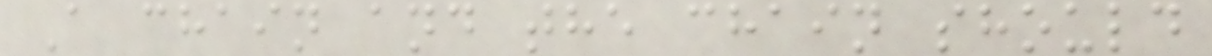A chain and the chain should
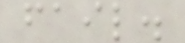fail.
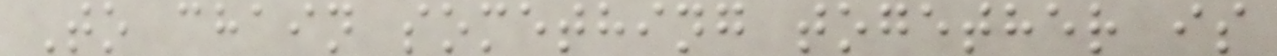To chain something together is
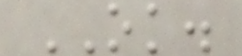OK.
